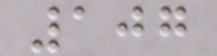107
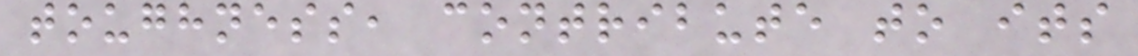toughness, contribute to its
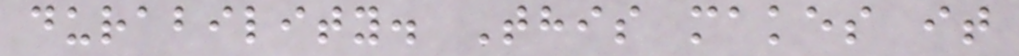durability. This makes it
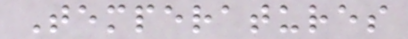Temperatures
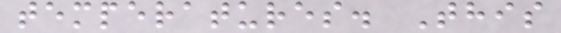temperatures. This
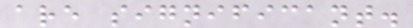are significant.
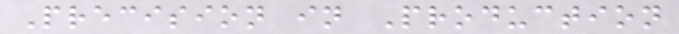Precision in Production
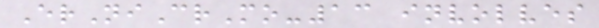ErNiCrMo-13 involves
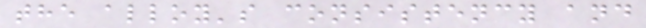the alloy's consistency and
